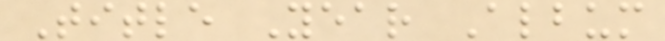Title Year Album
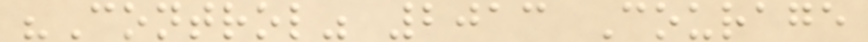"Control" 2013 Courage
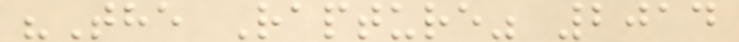"The Rapture" 2014
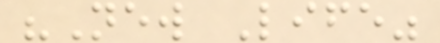"New Life"
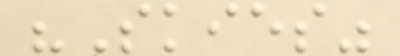"Skies"
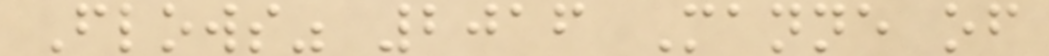Flows" 2016 Manne of
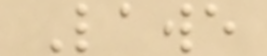Lawe
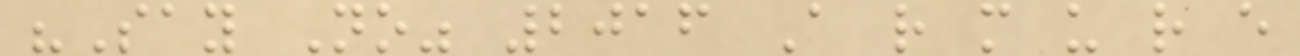"Say No" 2016 A r m u r e
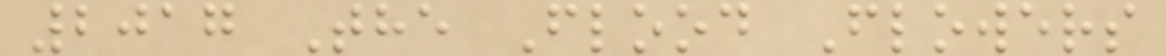2017 The Flood Flowers
